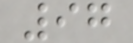97
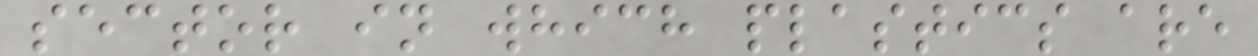sector in which plastics are
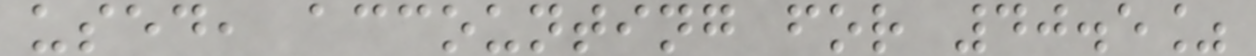used, accounting for 40.5%
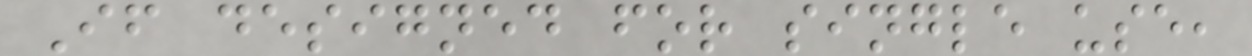If designed for single use,
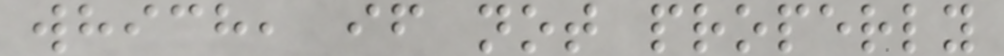which, if not properly
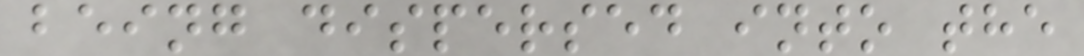being dispersed into the
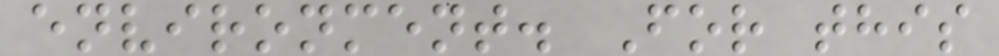environment. For this
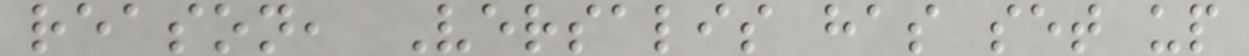reason, Versalis has set up
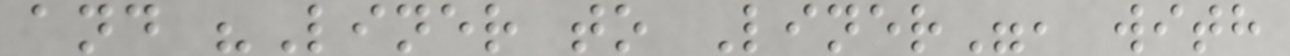and "Liner to Liner", with
